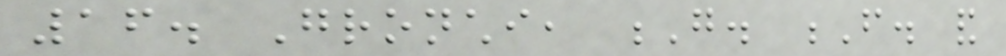16. Gronchi, G. F. and
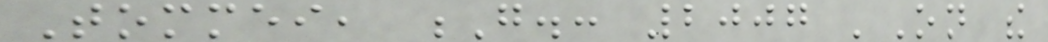Tommei, G.: 2007 'On the
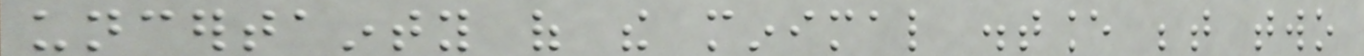uncertainty of the minimal distance between two
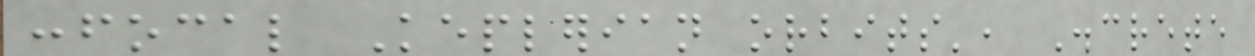confocal Keplerian orbits', Discrete
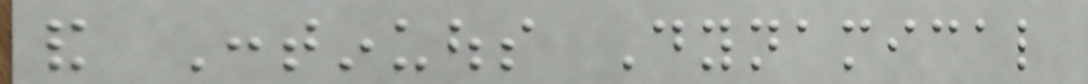and Continuous Dynamical
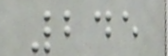245
